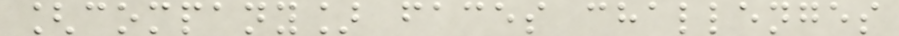[company] faces challenges
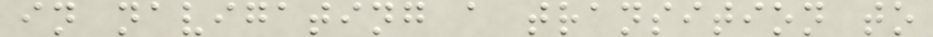in navigating a transition to
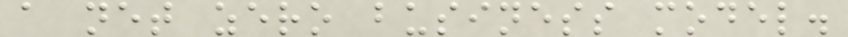a net zero business model.
